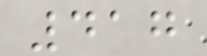417
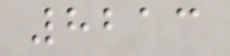8213
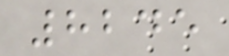8245
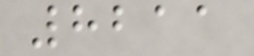8211
